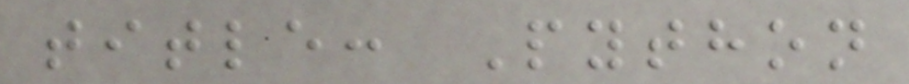title: Python
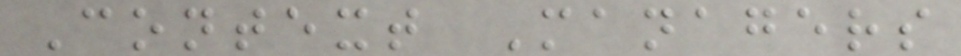Context Managers
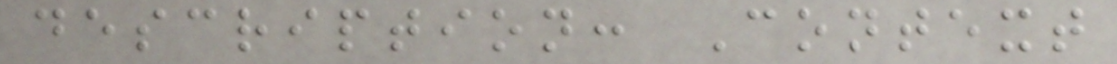description: Context
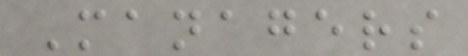Managers
